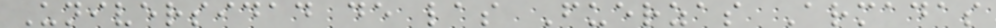Universidad de las Fuerzas Armadas
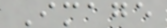Image
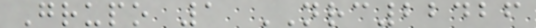Grupo 1 NRC22426
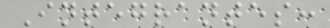Integrantes:
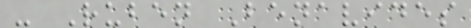- Ruben Benavides
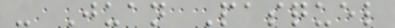- Juan Pasquel
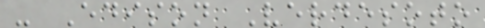- Edison Verdesoto
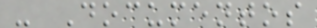- Documentos
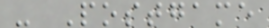- Postgame
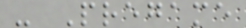- Pregame
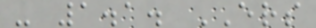- 1.1. ERS
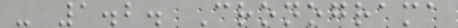- 1.2. Cronograma
